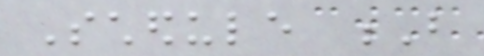Schedule B
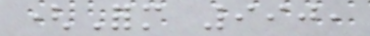(Form 990,
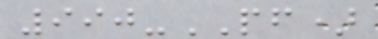990-PF)
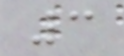3
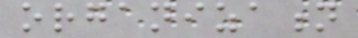organization
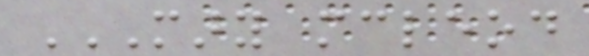MARY MCLEOD
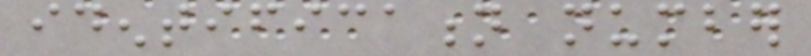identification number
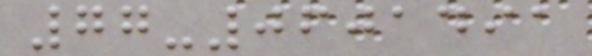77-0601491
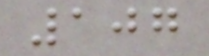107
